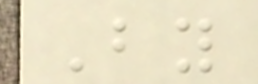By
